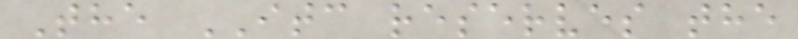The ITC reserves the
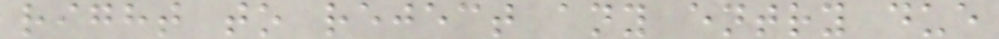right to reject any entry due
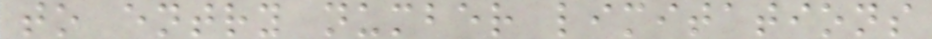to entry number limitations
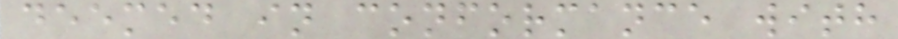deemed in conformance with
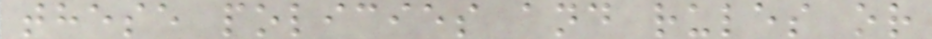these policies and rules or
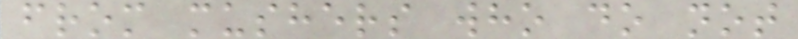from mushers who do not
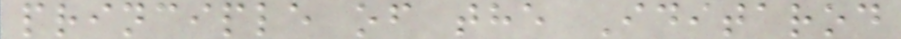principle of the Iditarod
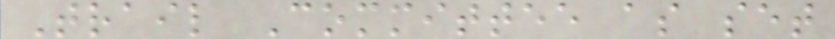Trail Committee as set
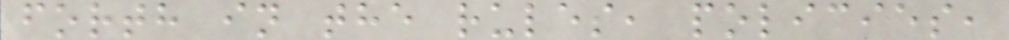forth in the rules, policies,
